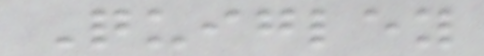Quigley
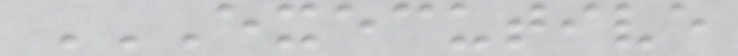EXECUTIVE
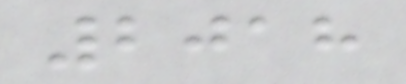2018
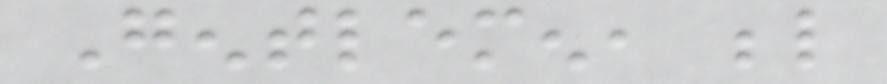Gentlemen, below
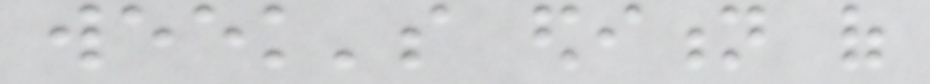week's edition of
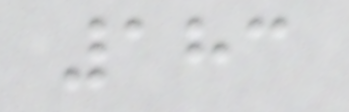183
